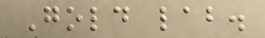Gold lab.
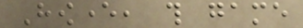However, this game
